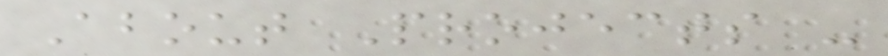About Projects -
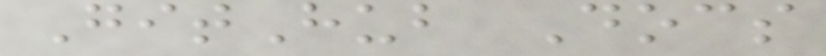GitHub Docs
